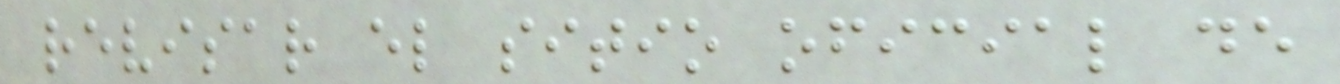revisar el sitio oficial de
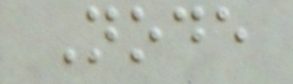Node
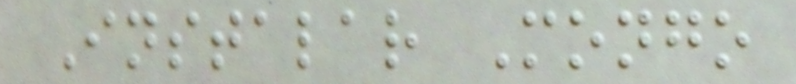Instalar Mongo
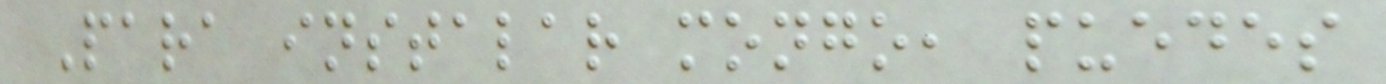Para instalar mongo, puedes
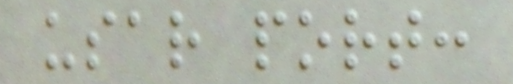usar port:
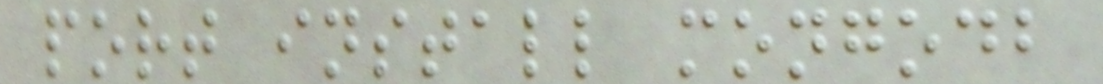port install mongodb
